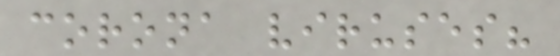corona viruses?
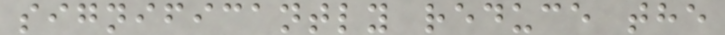significantly reduce the
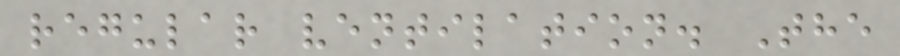regular ventilation. The
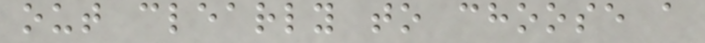out clearly to choose a
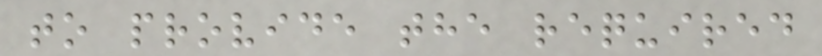to provide the required
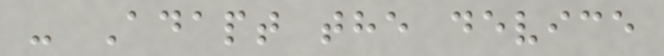- Adapt the device
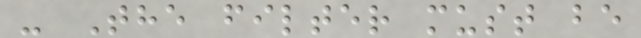- The filter must be
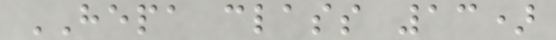HEPA class 13)
